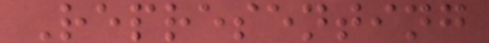Representing
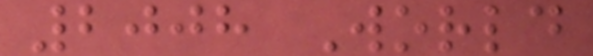2008 World
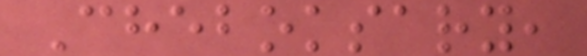Cheboksary,
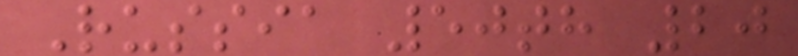Russia 50th 20
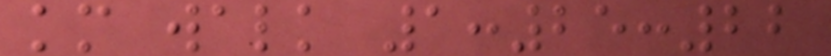km walk 1:25:22
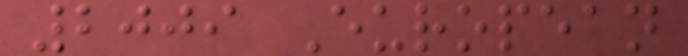2009 European
